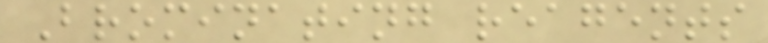Brominating reagents
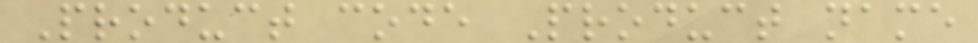Product code Product name
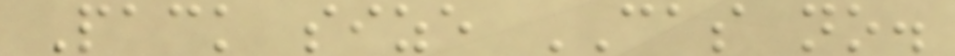Pack size CAS no.
